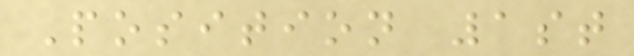Position 1st
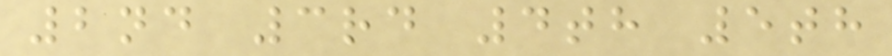2nd 3rd 4th 5th
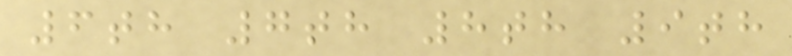6th 7th 8th 9th
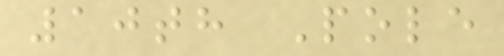10th Pole
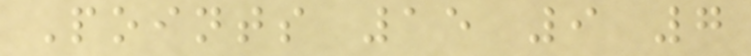Points 15 9 7
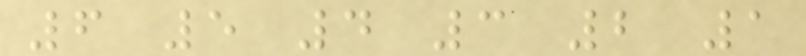6 5 4 3 2 1
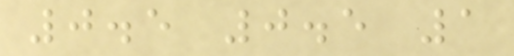0.5 0.5 1
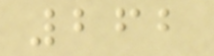262
